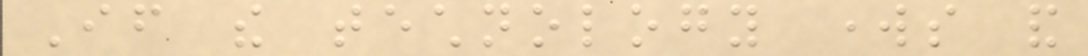If the technology works and
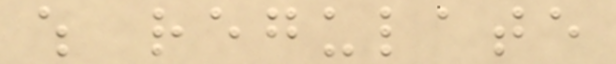which regulate
